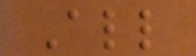All
